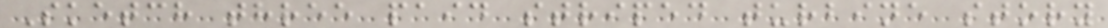Sketch three paid striped turbine story
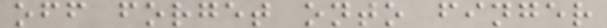off forget onto finger
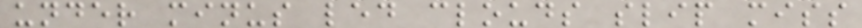under minus led clouds slip miss
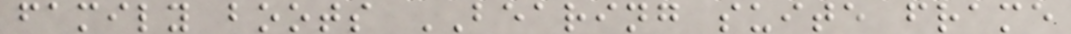family boots BEARING suite frame
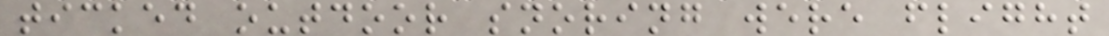ticked outdoor snoring were flight
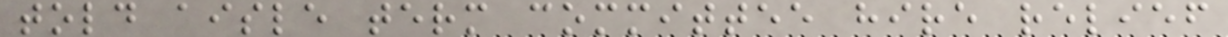told aisle term committee hire relief
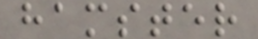hamster
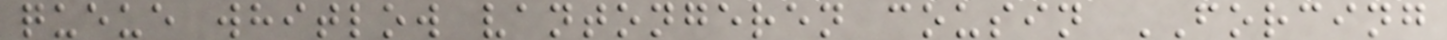queue whitlow vantongeren cousin FORCING
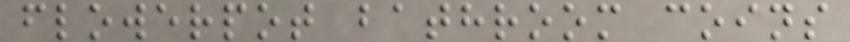flowerpot bathroom coins
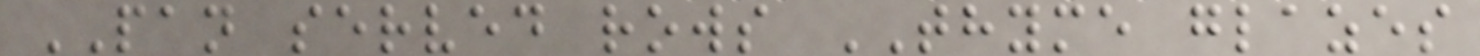PAN served rows THYME glazes
